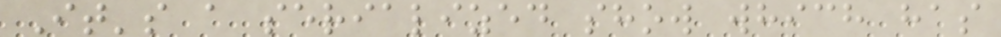It's a serialized show which has
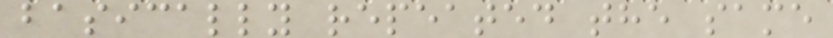basically repeated the same
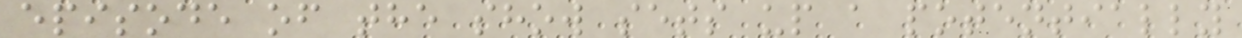episode of the show sets up a potentially
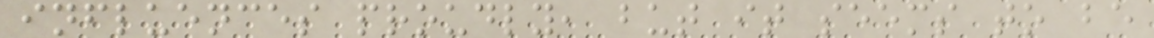influences proudly, but it seems to be
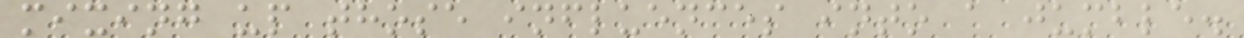mixing up those influences into a jumble.
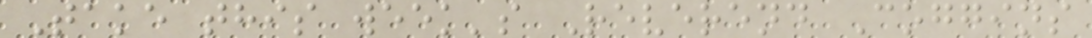Take this week's Reverend Coggins
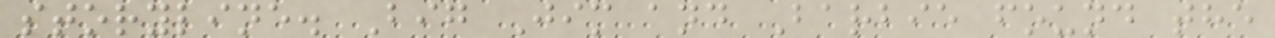storyline. Big Jim and Barbie found the
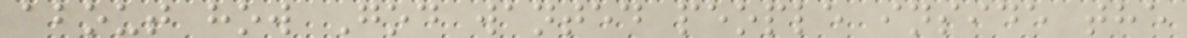about how God wanted people inside the
